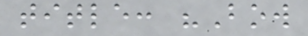title: "Bow
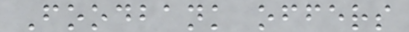Foodbank offers
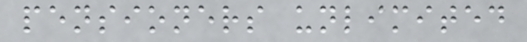pensioners unlimited
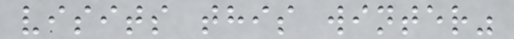visits this winter"
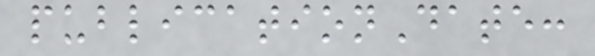publicationDate:
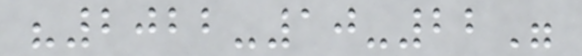"2022-10-22"
